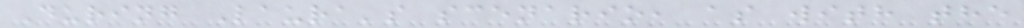During Laura's scenario, as with the
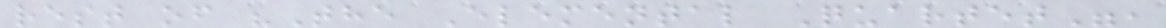rest of "The Elemental Quartet",
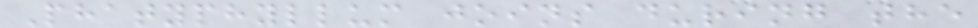Phatyphyllum joins during the
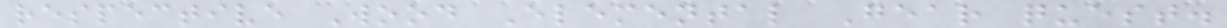respective Wood Elemental Gear quest.
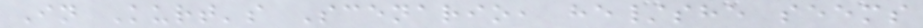In Kurt's Scenario, he/she seems
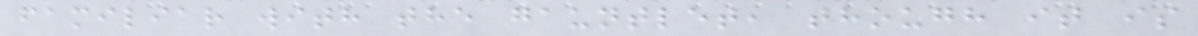familiar with the gauntlet, though it is
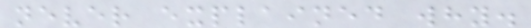never explained why.
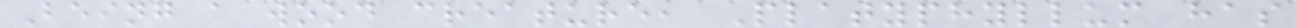Being a wood creature, Platyphyllum has
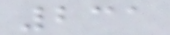231
